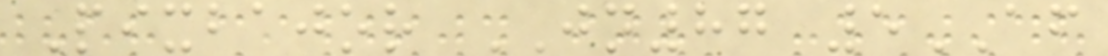Pixbajor JN87 5AF
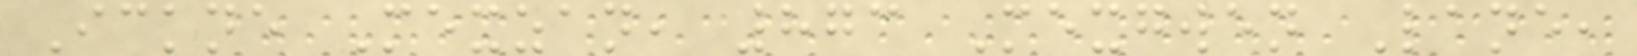Ickne Mexzan, 873 Mexgwen Lane,
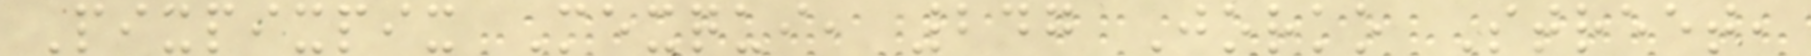Pixpixpix Mexqui, 247 Jorko Street,
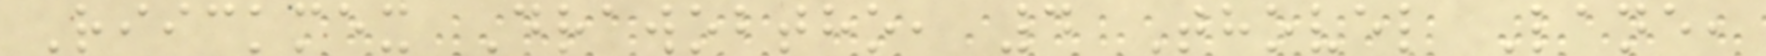Riickmex Drawobtho, 4 Thovel Lane,
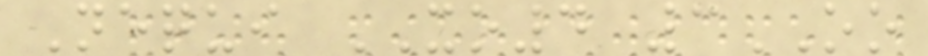Nequi XO4 3OO
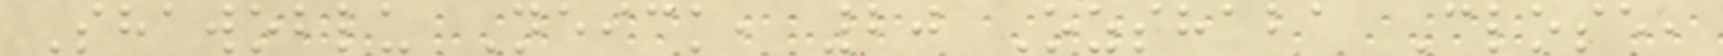Shawoblu Neick, 20 Ozshaba Close,
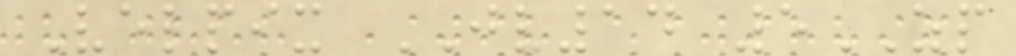Velpix JV14 5ZP
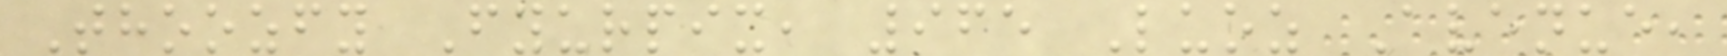Thoozfy Fyurpix, 965 Luoz Avenue,
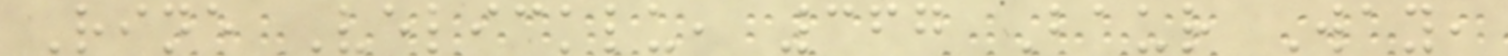Rine Velicklu, 367 Baur Way,
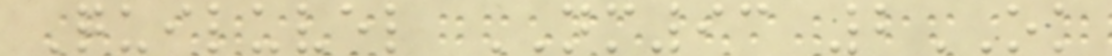Quiluvel NM93 2OK
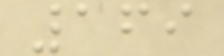169
